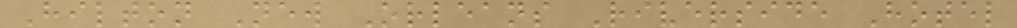Hilton New Orleans Riverside Hotel
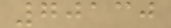70130
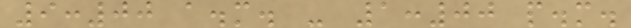9:00 a.m. - 1:00 p.m.
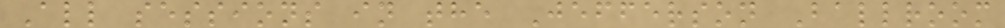All sessions in the Jefferson Ballroom
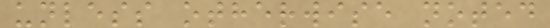unless otherwise noted
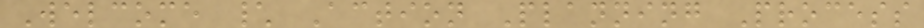Welcome \ Action Planning Process
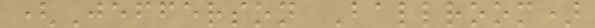(Jefferson Ballroom)
